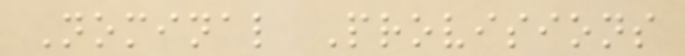Nominal Provisions
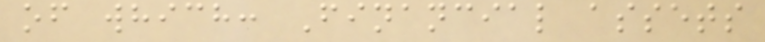of which: Financial assets
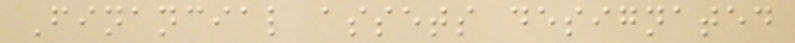Financial assets designated
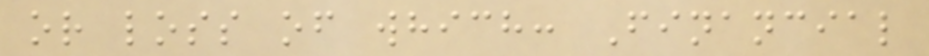or loss of which: Financial
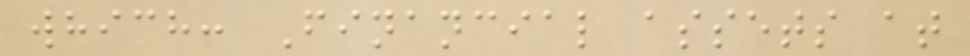which: Financial assets at
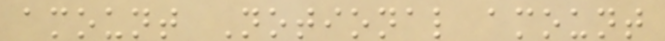amount Notional amount
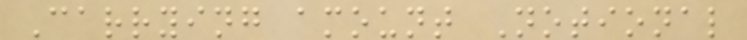Carrying amount Notional
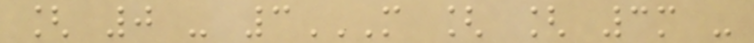[ 0 - 3M [ [ 3M -
